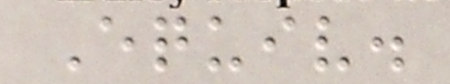Equiv.
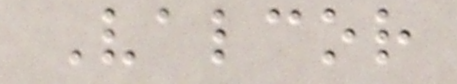Valcor
